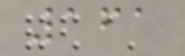161
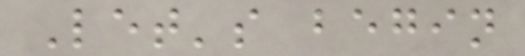Let's begin
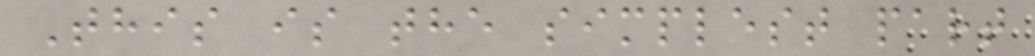This is the simplest part
